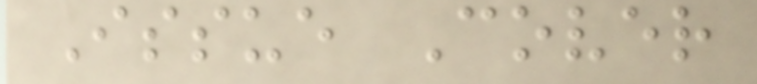Issue Cover
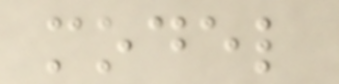model
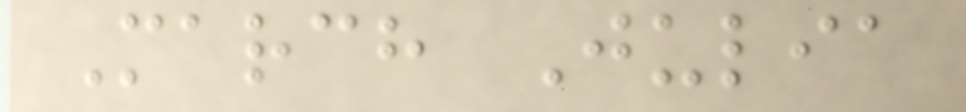March Julia
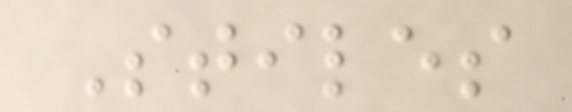Stiles
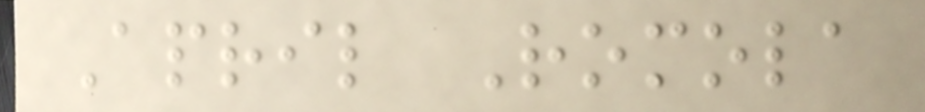April Romola
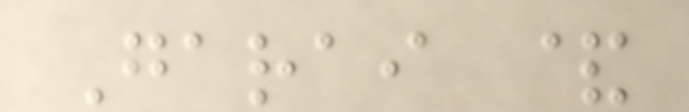Garai &
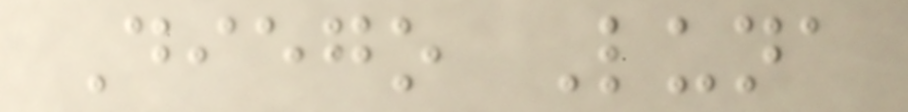Diego Luna
